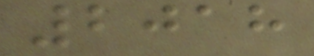2018
